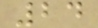24
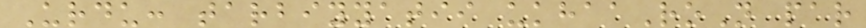Urdu: tarbiyyatii ukhaaRoN par
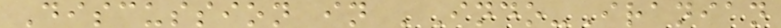Discussion in 'Indo-Iranian
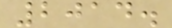2014.
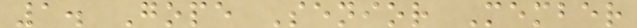1. Gope Senior Member
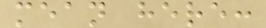mean here:
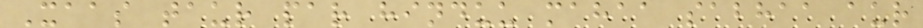Xaas taur par hinduu mahaa sabhaa aur
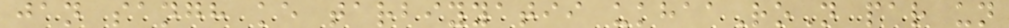jan sangh ke tarbiyyatii ukhaaRoN par un
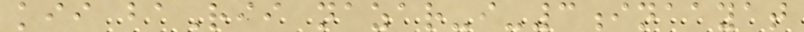kii baRii nazar-i-3inaayat
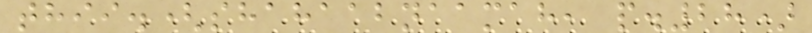thii.(shahaabnaamah, p.28)
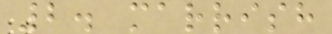2. marrish
